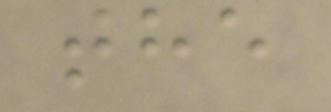the
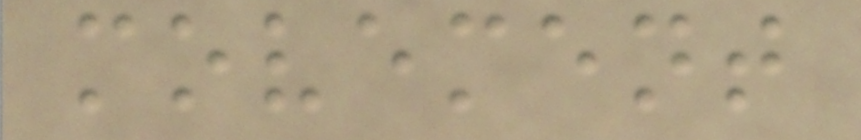movement
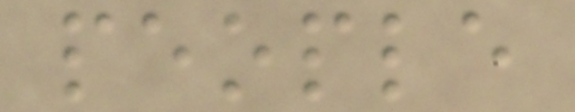people
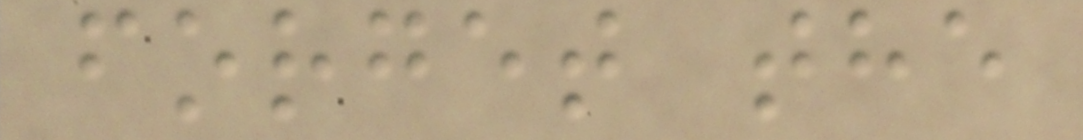forget the
